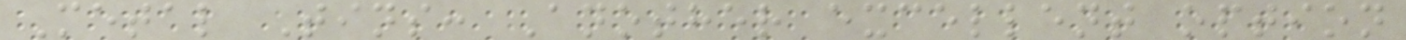Metal Tins: Another excellent option
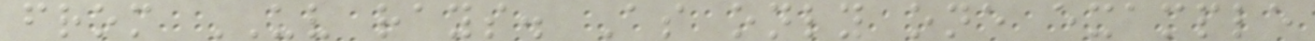from UV rays. As only one example
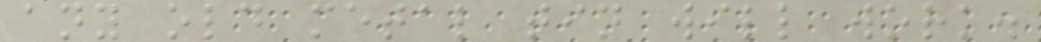any old metal tin will work.
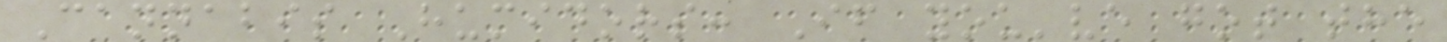Cannabis Humidors: If you've got the
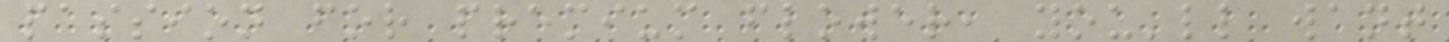passion for premium flower, you'll want
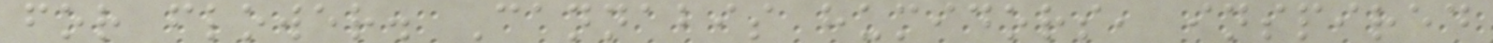for flower. Cannabis humidors, inspired
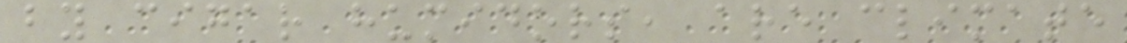by cigar humidors, are climate
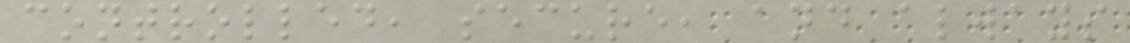controlled, secure, and always
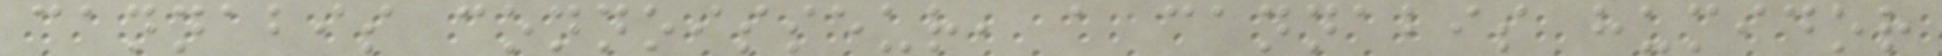cannabis connoisseur, a cannabis humidor
